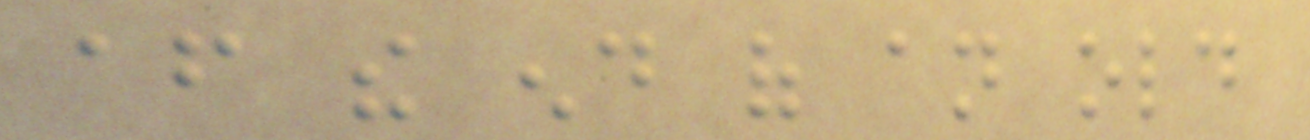after the end of an old
